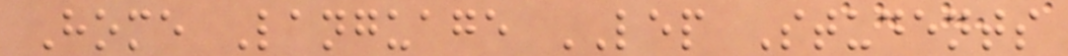Home Language LEP Students
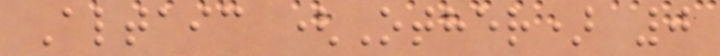Altaic (Other) 0
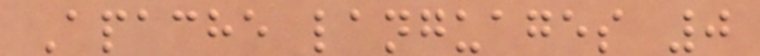Apache languages 0
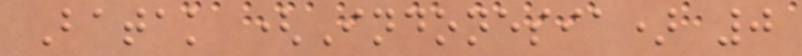Batak (Indonesia) 0
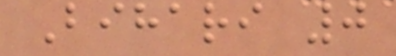Bihari 0
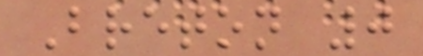Breton 0
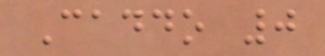Caddo 0
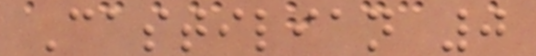Castilian 0
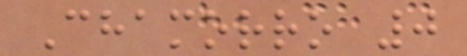Chamorro 0
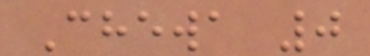Chewa 0
